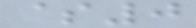$0
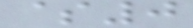$0
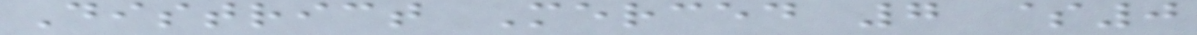District Merced 7 $0
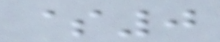$0
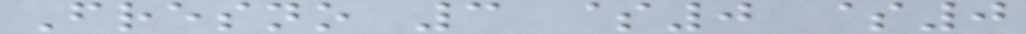Fresno 3 $0 $0
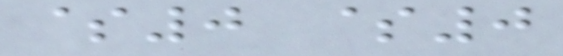$0 $0
